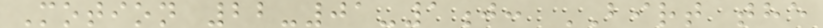Motion 22-01-1j: BIRT the
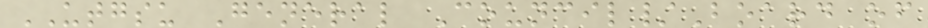UTGSU General Council/Board of
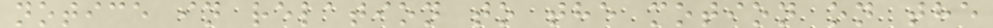notice in relation to the motion on the
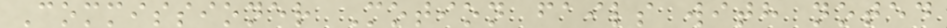Commissioner Motion fails with noted
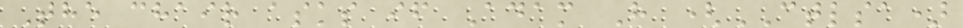The chair asks if Adam H (CTLSA)
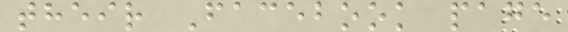their Facebook page
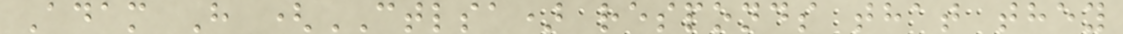Adam H (CTLSA) responds that they
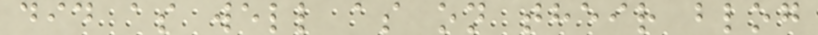did as well as on their blog
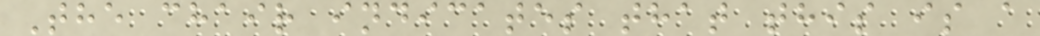The chair indicates that this is a
